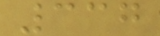337
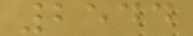2544
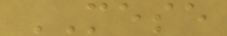MESE
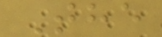The
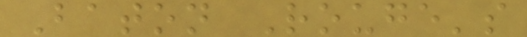Baton Rouge's
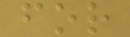for
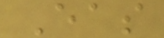Eas
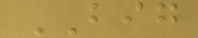BIG
